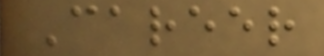Career
